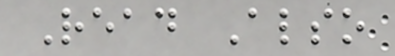Read Also
